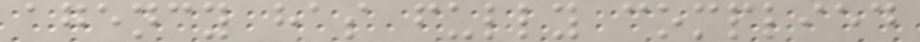agency has fully complied
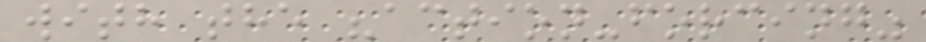with the "action-forcing"
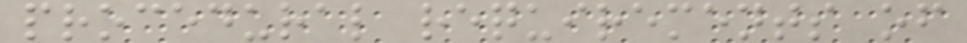procedural requirements of
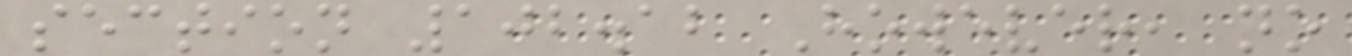section 102.12 However, no
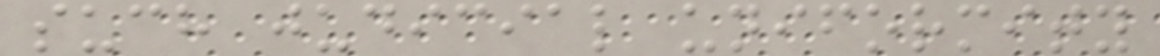such judicial uniformity
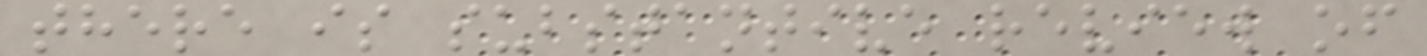there is substantive review of
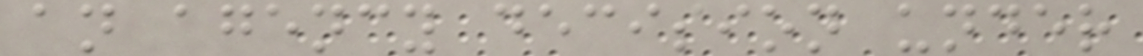an agency decision under
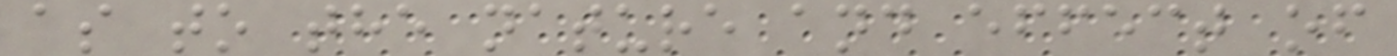as to the nature and effect of
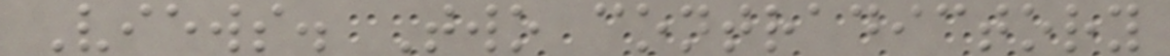Views. Two contradictory
